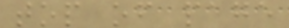top of page
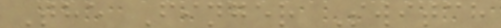The Finger Switch
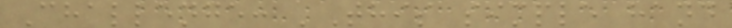Challenge: 'This simple hand
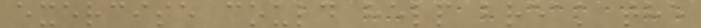exercise could help break the
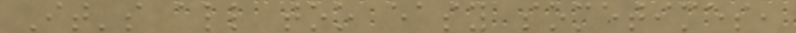It's all too easy sometimes,
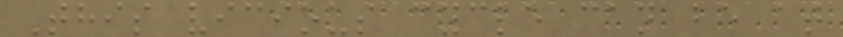This vicious cycle can be at
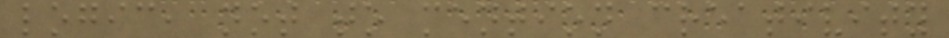logic, not to mention creativity
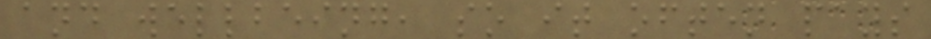and wellbeing, so it often pays
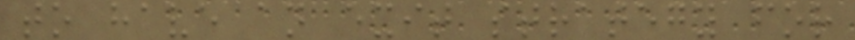to have an exit strategy for
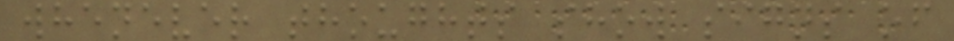whenever thoughts show signs of
